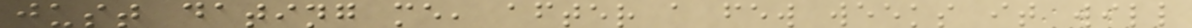just dating me, after a few weeks it will
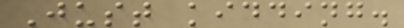Just kidding.
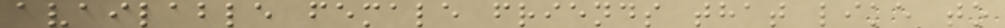available female friends that like to
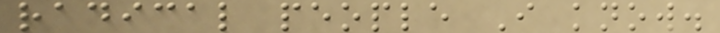radical people I know.
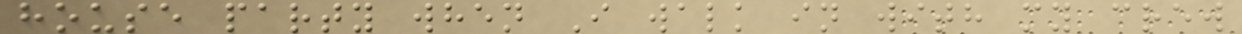house party when I walk in with my crew
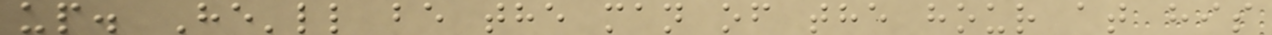up. He'll be the man of the hour at his
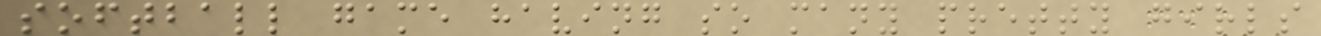softball game having so many pretty girls
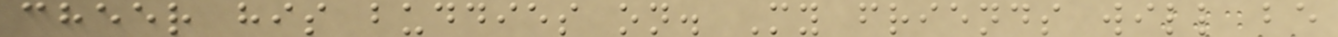cheer his buddies on. My friends will be
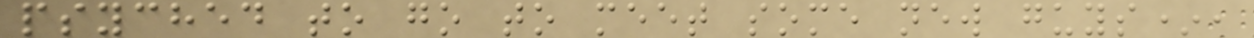psyched to go to meet some new guys*,
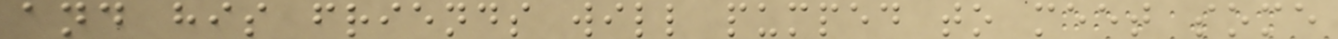and his friends will pumped to meet some
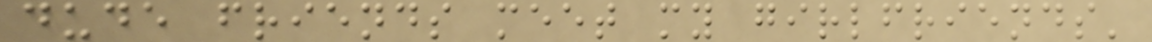dude friends meet my girlfriends'
